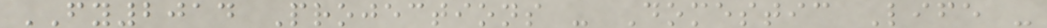FY2014 Projections - Domestic Life -
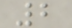2
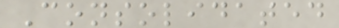Consolidated
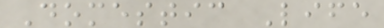Domestic Life
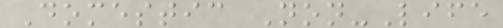Domestic Non-Life
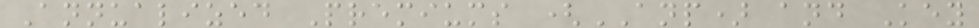Annualized Premiums (ANP) and Key
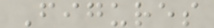Figures
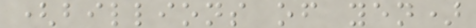(billions of yen)
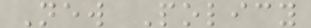New Policy
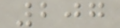207
